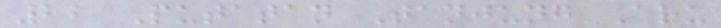22 Putatan Tanjung Aru
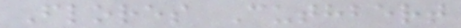Flores Cuthbert
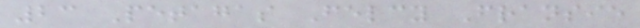23 Petagas Felcy Fransie
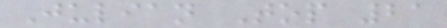Julian Top 21
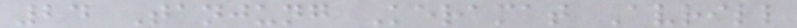24 Tanjung Keramat Avrill
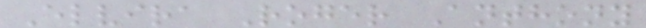Elvira Roger Anthony
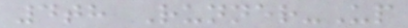4th Runner-Up
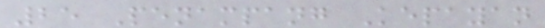25 Penampang Kepayan
